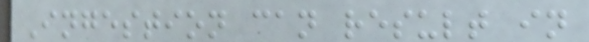Ingestion can result in
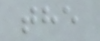the
